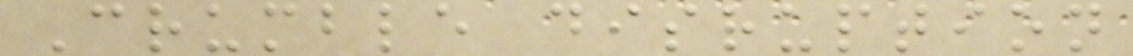Crumble disruption
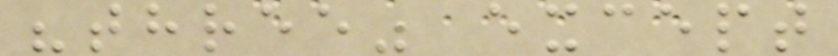"three" except
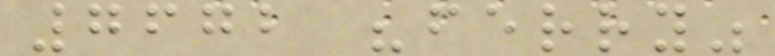7672 "ferry"
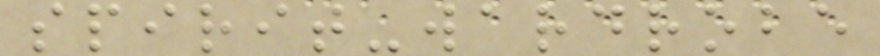spirit-wardrobe
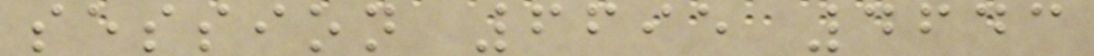session 6695 4643
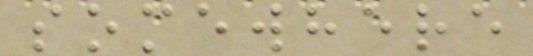somewhere
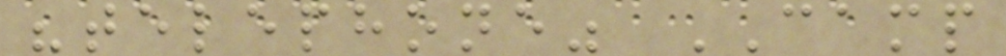"telephone" CAMP
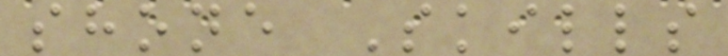shone Skills
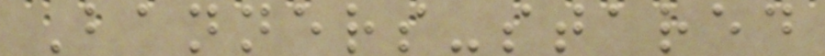Banners-stared
